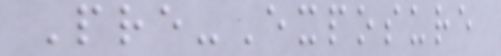Pre-Exposure
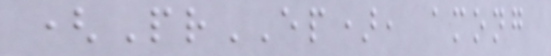(PrEP), among
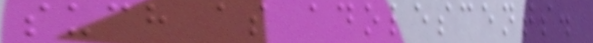such as adolescents.
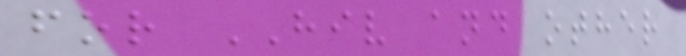for HIV and other
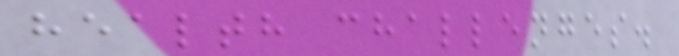health challenges.
